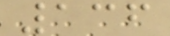136
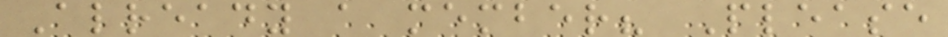Already a member? Please
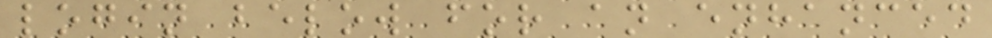login below for an enhanced
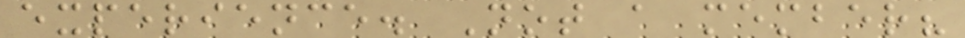experience. Not a member?
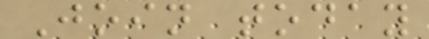Join today
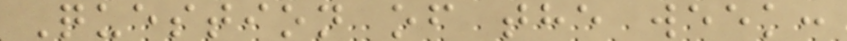Question of the week:
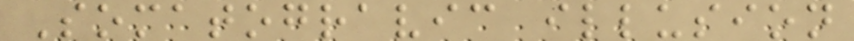Somatogravic illusion
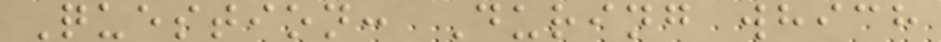Question: During which
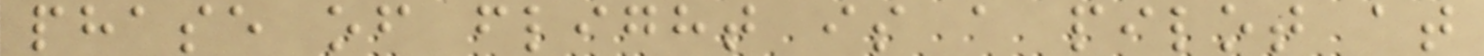phase of flight is a pilot at
